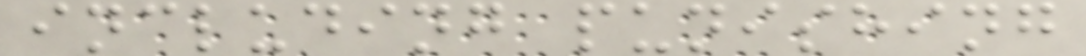including punishing
